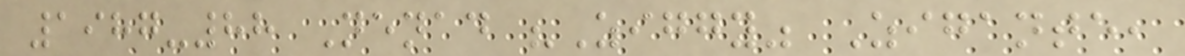1987-88 Nenad "Ziggy" Zigante,
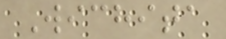Wichita
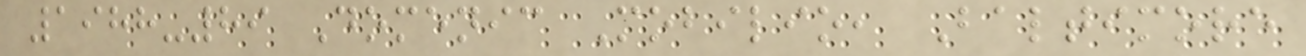1988-89 Domenic Mobilio, Baltimore
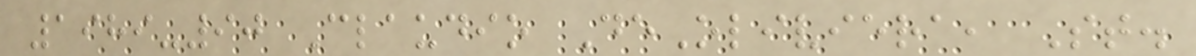1989-90 Claudio DeOliviera, St.
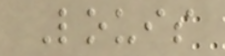Louis
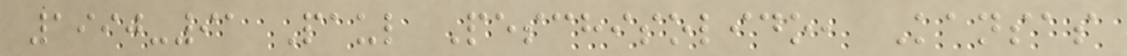1990-91 Paul Peschisolido, Kansas
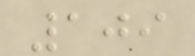109
